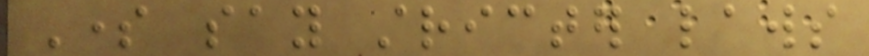Some say stricter laws
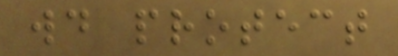would protect
